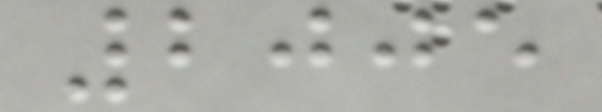2005
